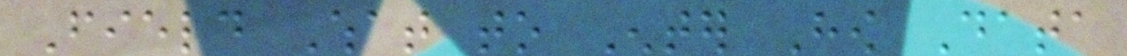Field What to Enter How Data
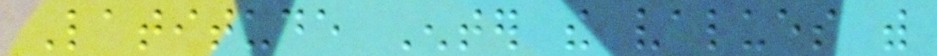Latitude Enter the values with
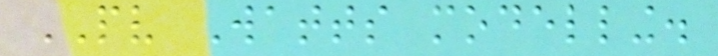PV Watts modelling.
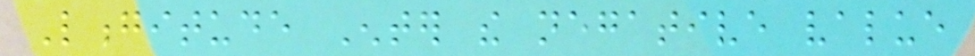Longitude Enter the negative value
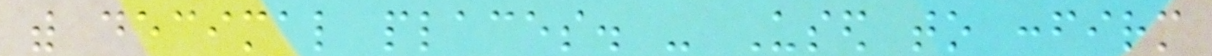with decimal places. - Used to confirm
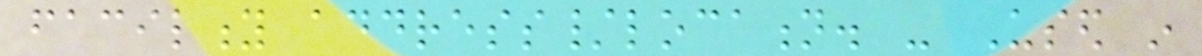facility address/location. - Used in
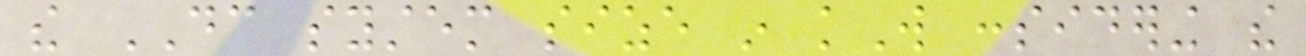the DC system size in kW considering the
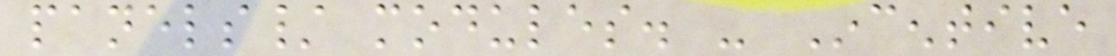panels/ modules. - Incentive
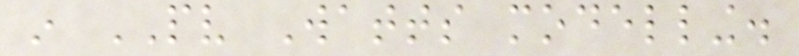in PV Watts modelling.
